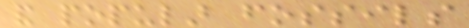and popular fossils
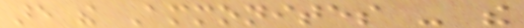are the Ammonites - the
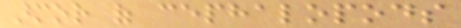armor of cephalopods
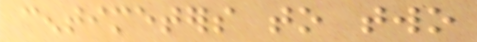centimeters to two
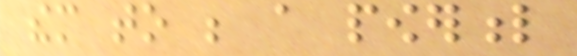them to be a powerful
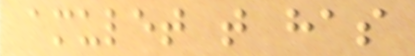amulet that has
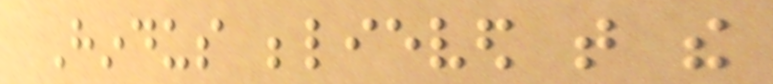Hindus believed that the
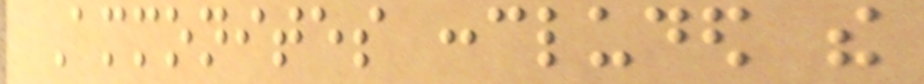Ammonites concluded the
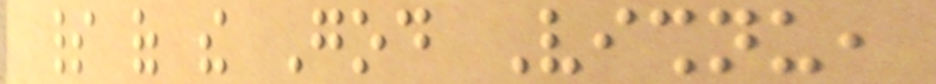spirit of the God Vishnu,
